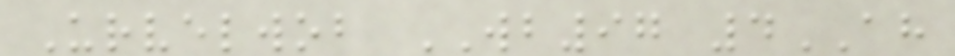Urvelwob WB97 4AH
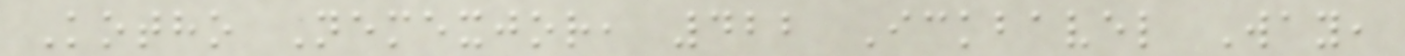Kotho Nemexjor, 422 Ickbavel Way,
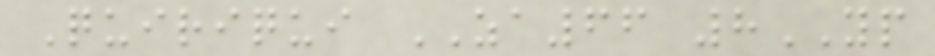Quiriqui ZA66 8YP
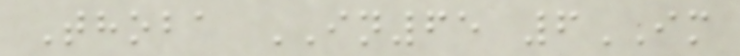Thoba IN65 6IM
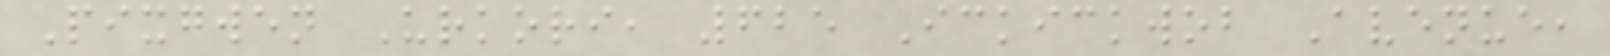Pixgwen Urkori, 625 Ickickwob Avenue,
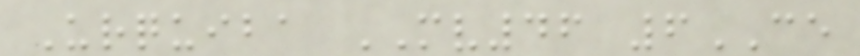Urquiba MV46 6CE
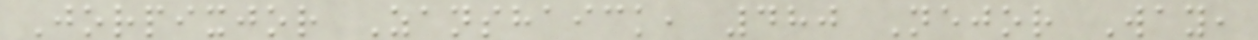Jorpixjor Zanshaick, 480 Nejor Way,
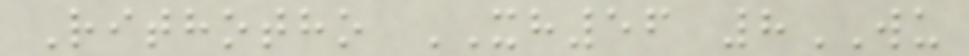Rithotho XH56 8WU
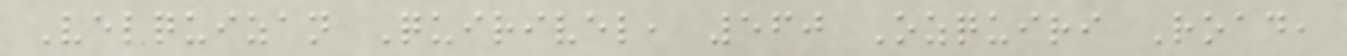Velquizan Quirivel, 560 Ozquiri Road,
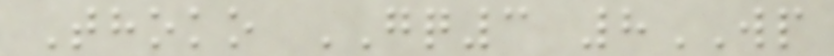Thoko GQ3 8WP
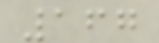167
